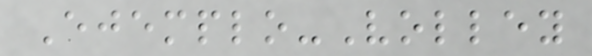Ejemplo-Volley
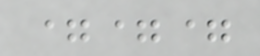===
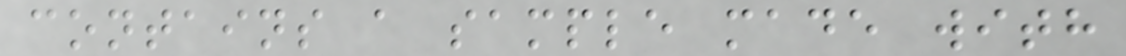contains a sample made with
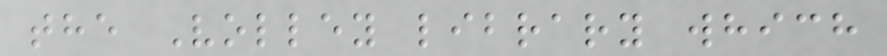the Volley library which
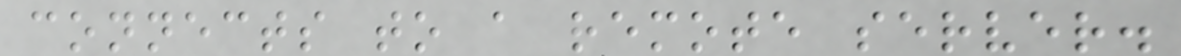connects to a remote server.
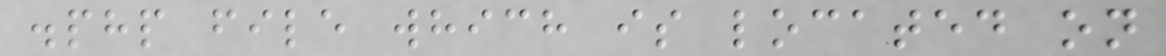.php file which is located on
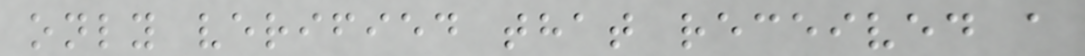only verified that received a
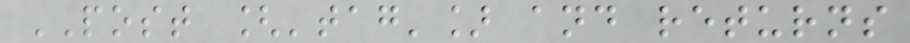POST ['tag'] and returns
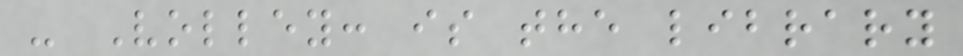- Volley: is the library
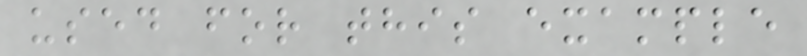used for this example
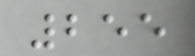255
